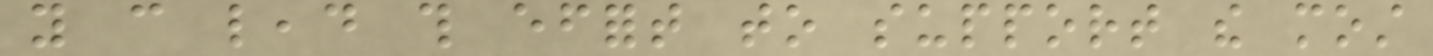you can lead this effort to support the most
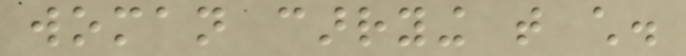woman carrying that child.
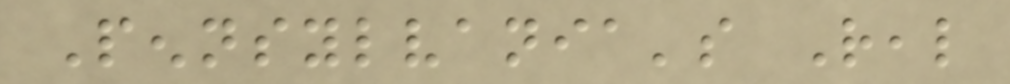Pennsylvania's Real
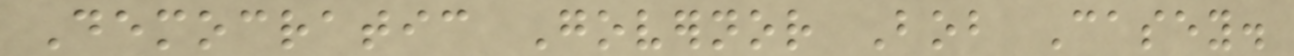Democratic Governor Bob Casey.
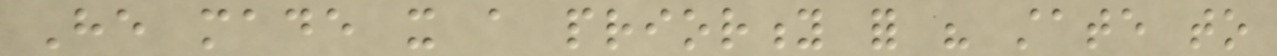He made it a priority for his state to
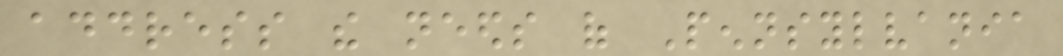address the needs of Pennsylvania
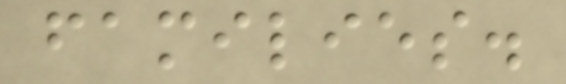families.
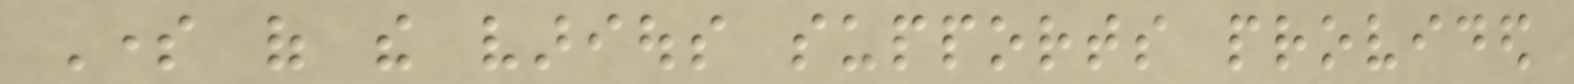Some of the various supports provided
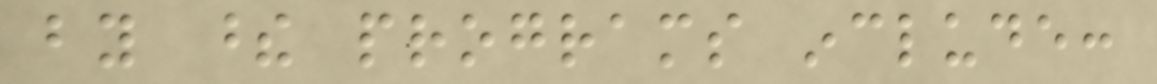by these programs include:
